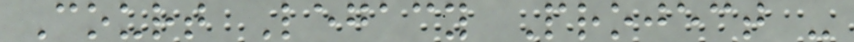Court Legacy Project -
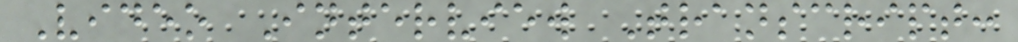Video Interview Transcript:
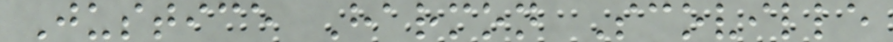Justice Harmon Scoville
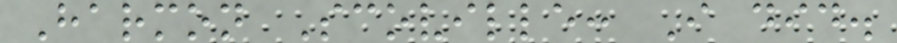Harmon Scoville: I did.
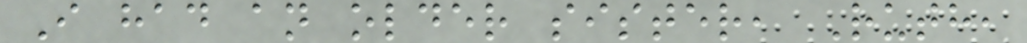I had an older sister, Ruth,
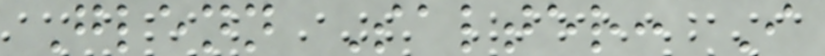Glenn Salter: I
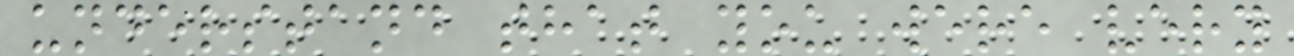understand that you were very
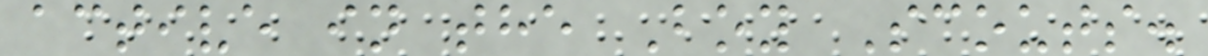active in the Boy Scouts.
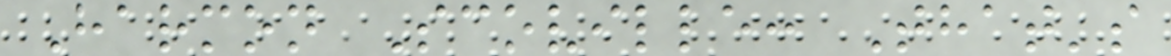Harmon Scoville: That's
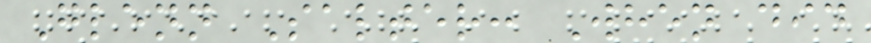Glenn Salter: When did
